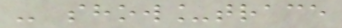- show_trace
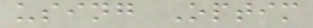using Optim
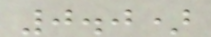0.0)
